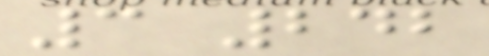3 242
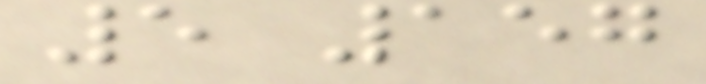5 157
